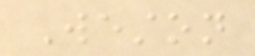Weston
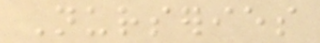Nurseries
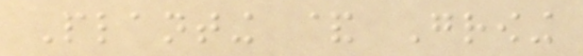Planting & Growing
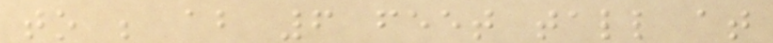to be about 6 feet tall at
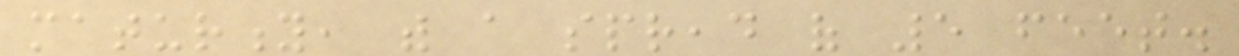maturity, with a spread of 5 feet.
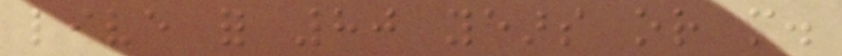live for 80 years or more.
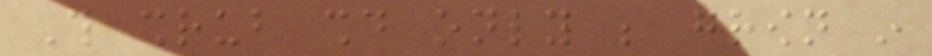This shrub should only be grown in
